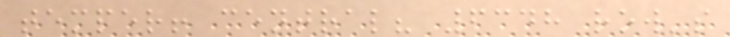temper! central? 6348 row's
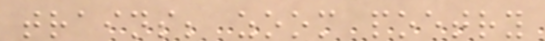trains; zoom poetry
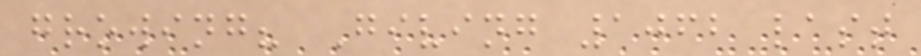growing? Giving 1062 last
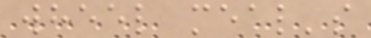wheel meal's
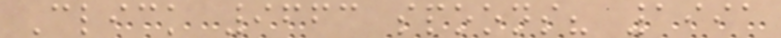Click 9663 spoons? 1991
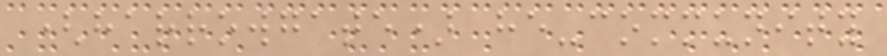(harrowgate) he-community
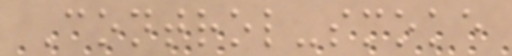Control-smoke
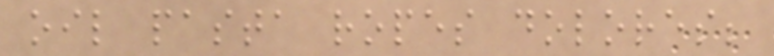oil pasta ropes dolores;
